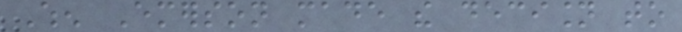When Emerson made the decision to
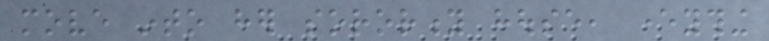move into her sorority house, everything
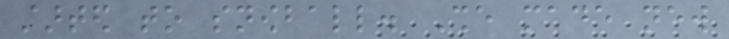started to snowball. She made new
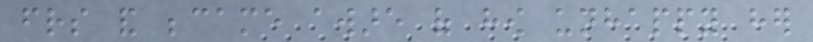friends and became aware of how unhappy her
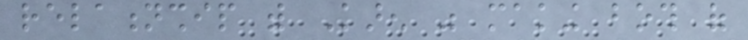relationship with Karen was making both of
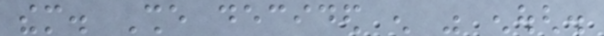them. She decided enough was enough.
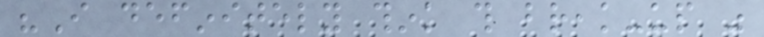"I definitely think this break-up was
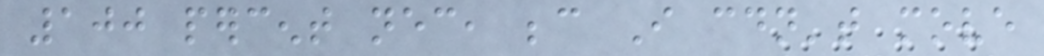100 percent necessary, because I couldn't move
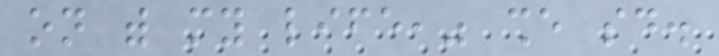on with my life," she said.
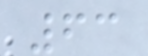63
